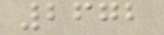2672
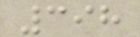398
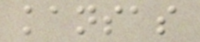kansas
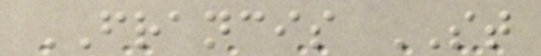FRANCIS ST
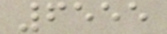6555
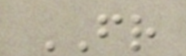FR
